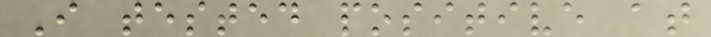I tested positive at
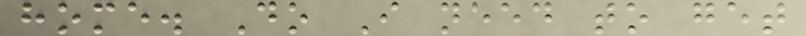home. Do I need to get
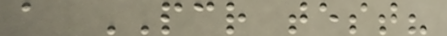a PCR test?
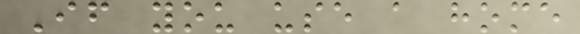If you use a home
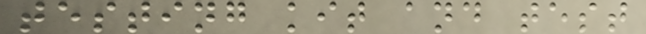testing kit and test
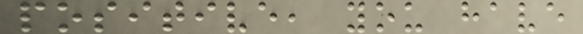positive, you have
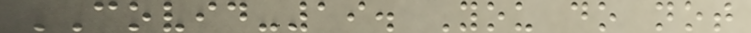COVID-19. You do not
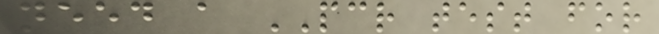need a PCR test for
